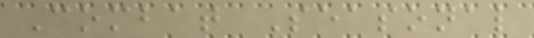Combat Seasonal
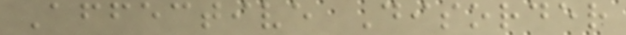Affective Disorder
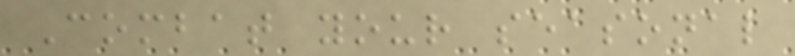Combat your seasonal
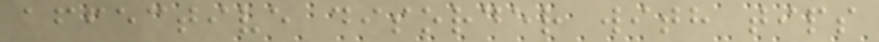affective disorder with tips
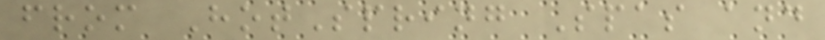from HotSpring Spas and
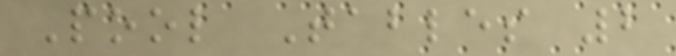Pool Tables 2
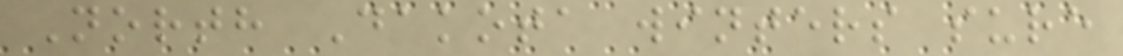North Dakota winters sure
